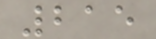215
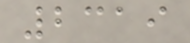2319
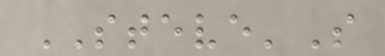STEVE'S
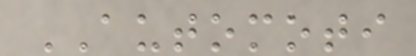AUTOMOTI
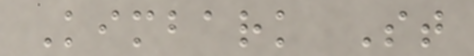Kimbark St
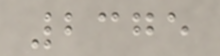2375
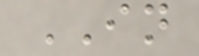IN
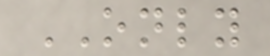ONLY
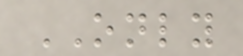ONLY
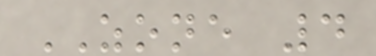ZONE 4
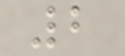2
